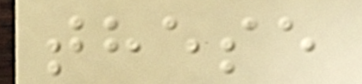these
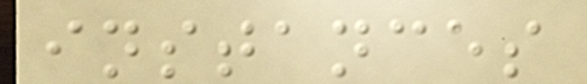instances
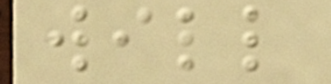will
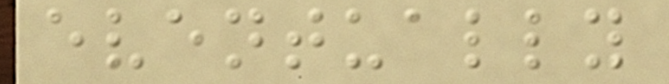eventually
